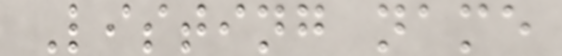Listing name
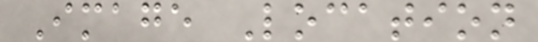Image Location
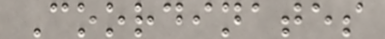Coordinates
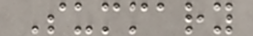Summary
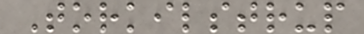Torkilstrup
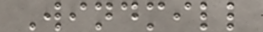Windmill
